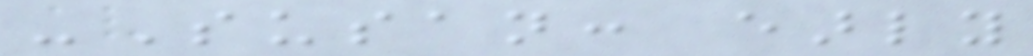-Susan: early
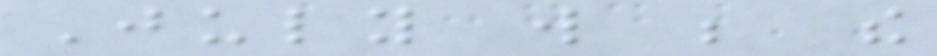July will be the
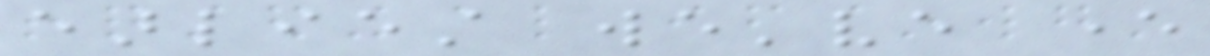earliest we've ever
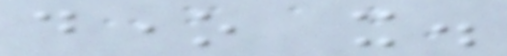done it.
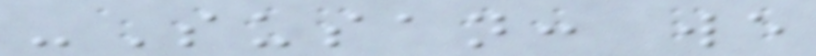-Susan: we
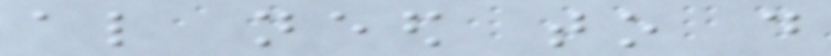also need to do
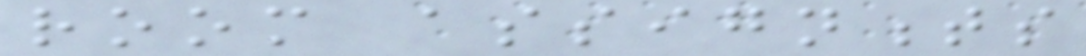room assignments
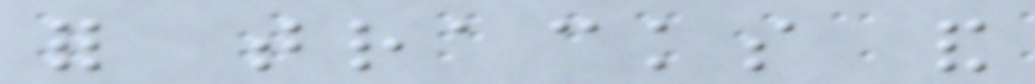for tracks and
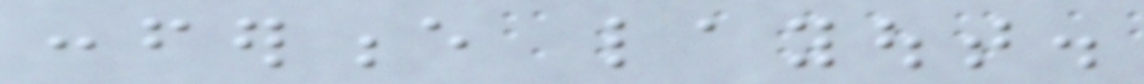conference layout.
